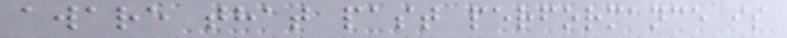aware that past performance is
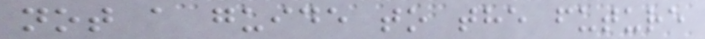not a guide to the future
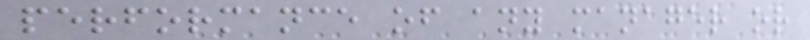performance of any manager or
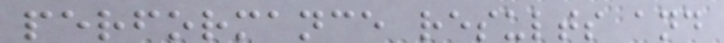performance results and
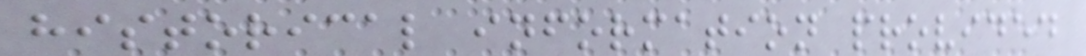historical information provided
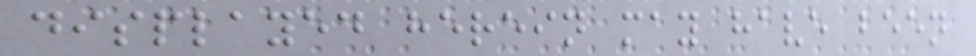displayed herein may have been
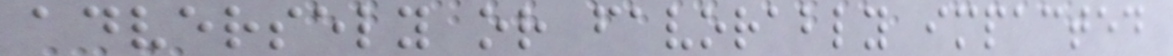adversely or favorably impacted
